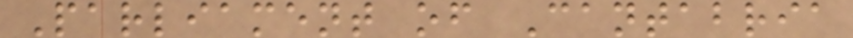Parliament of Cantabria
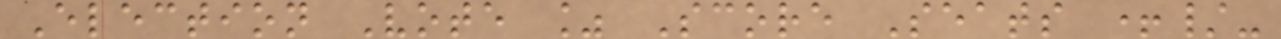Election Vote % Score Seats +/-
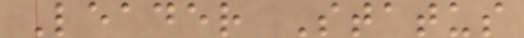Leader Status
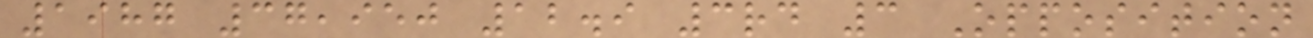1987 37,950 12.9 3rd 3 Opposition
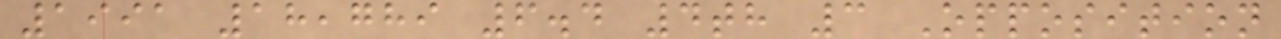1991 18,789 6.4 4th 3 Opposition
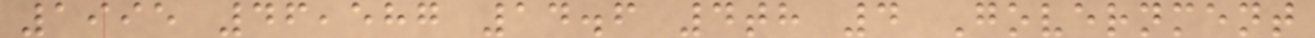1995 46,587 14.6 4th 4 Government
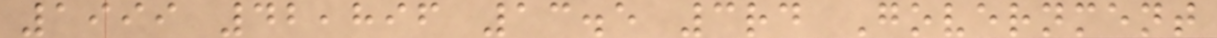1999 42,896 13.5 3rd Government
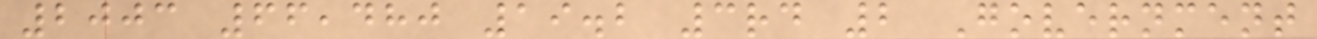2003 66,480 19.2 3rd 2 Government
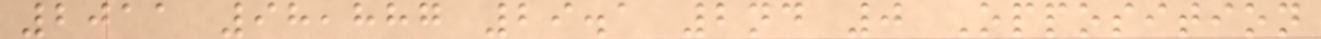2011 98,887 29.1 2nd 0 Opposition
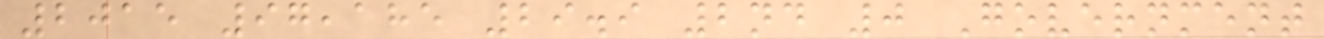2015 97,185 29.9 2nd 0 Government
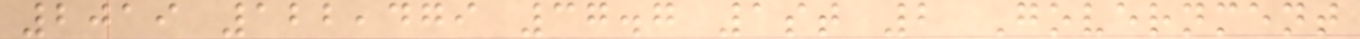2019 122,479 37.7 1st 2 Government
